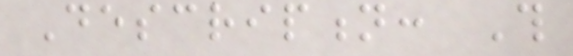Description: This
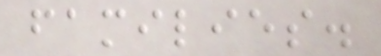families.
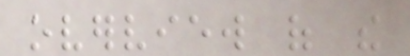overview of the
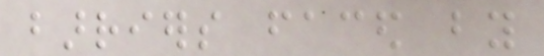barriers faced by
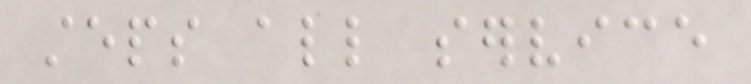steps all service
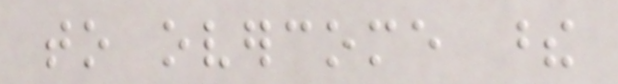to overcome these
